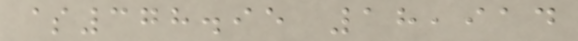$378.95 18,914
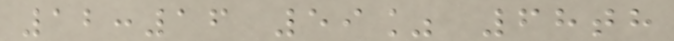12:16 59% 68th
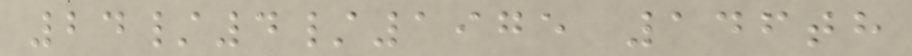24/4/1975 146th
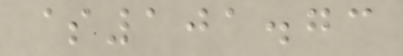$101.73
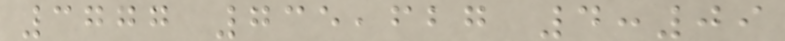3777 735,627 4:09
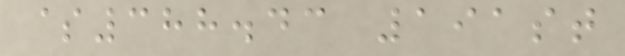$388.43 191st
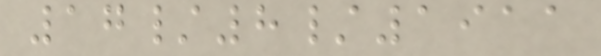17/8/1911
